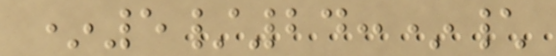*5/24:*\
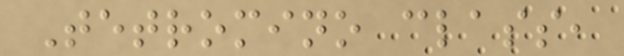Tetromino class,
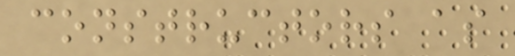constructors as
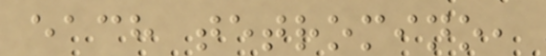each tetromino,
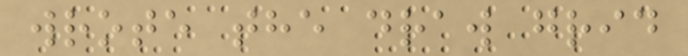wrote the draw grid
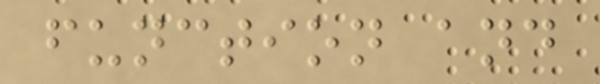function and
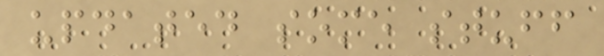updated some stuff
